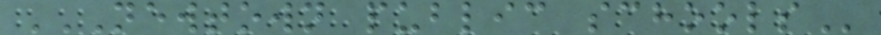NEWTOWN PUBLIC SCHOOLS
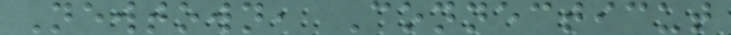Newtown, Connecticut
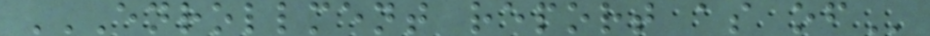ENROLLMENT REPORT AS OF
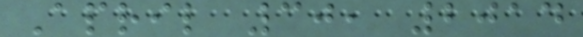April 30, 2014
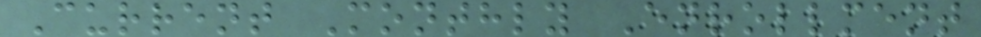Current Monthly Enrollment
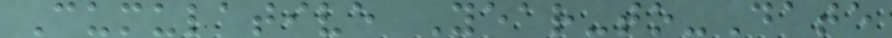Cumulative Year-to-Date
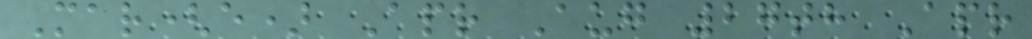Mar(e) Apr Aug 27th Apr
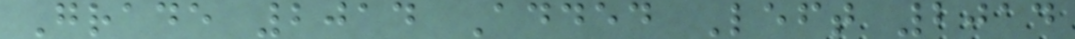Grade 2014 Added Left 2014
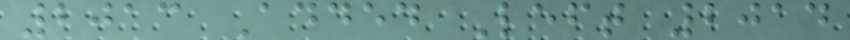2013 Added Left 2014
